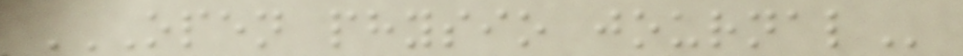OPEN PHYSIO JOURNAL
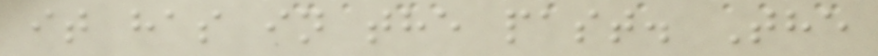it has in the past. The
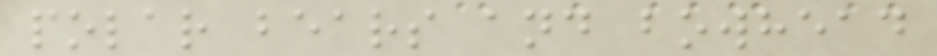polar bears and bowhead
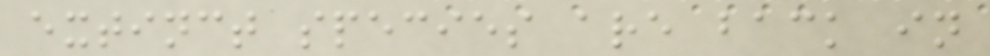extinct species are back in
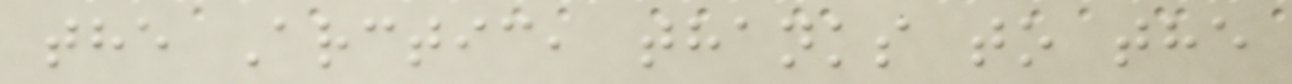the Arctic, thanks to the
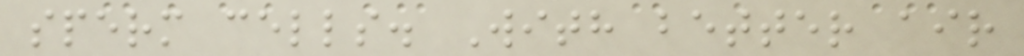sperm cells. With better air
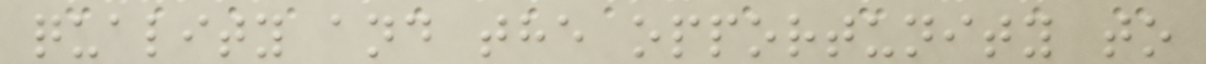quality and the opportunity to
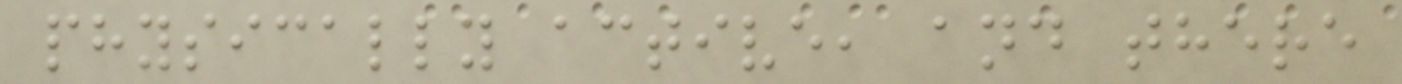physically active, and there
